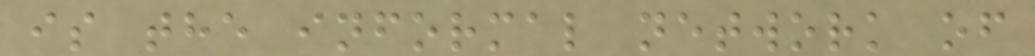is the informal network of
